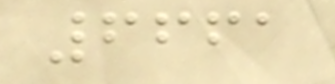6661
